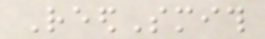ReedSmith
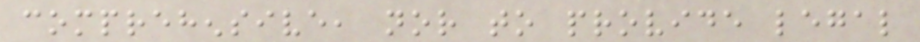comprehensive, nor to provide legal
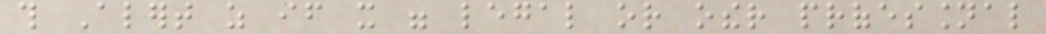this Alert as if it were legal or other professional
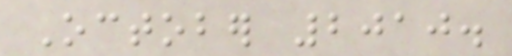October 2010.
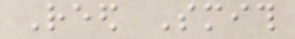Reed Smith
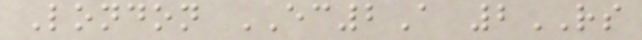London EC2A 2RS
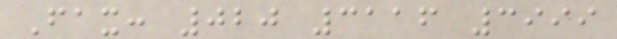Fax: 020 3116 3999
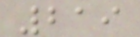219
